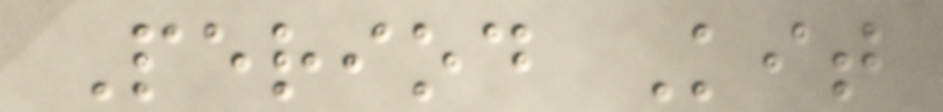Period Kit
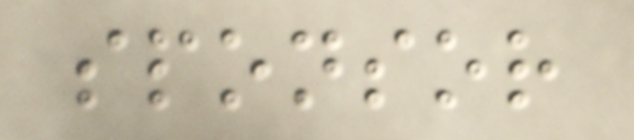sponsor
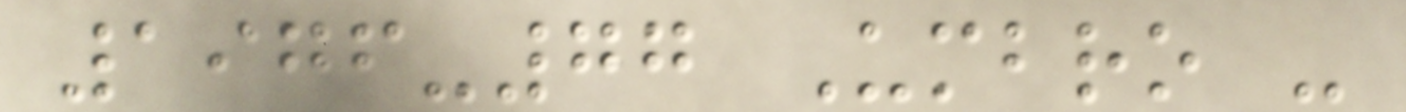1976-77 Umbro -
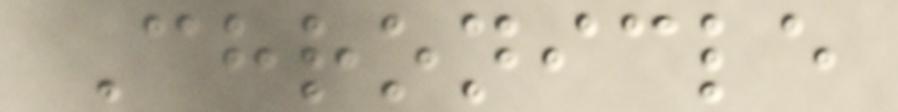Chronicle
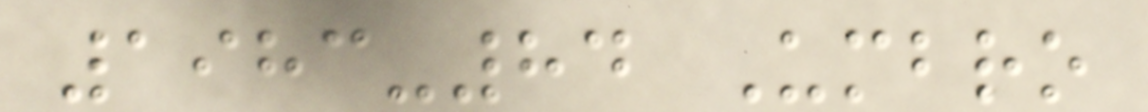1983-84 Umbro
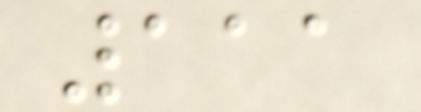111
